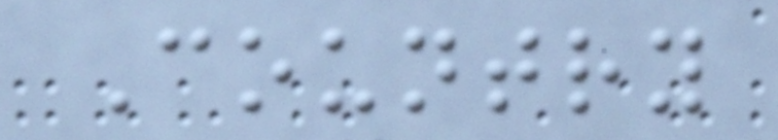Country
